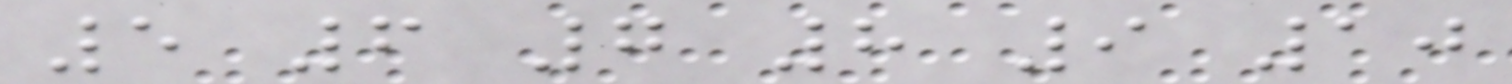5 6 7 8 9 10
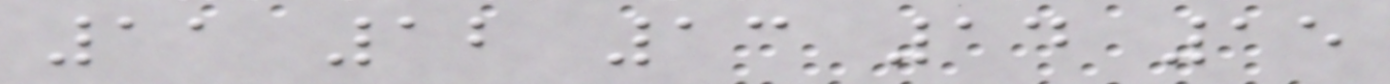11 12 13 14 15
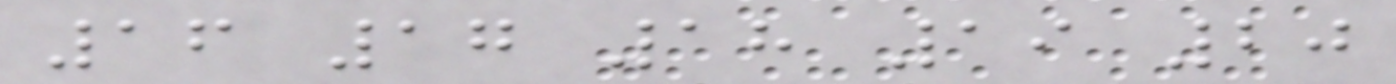16 17 18 19 20
